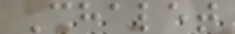Chalet
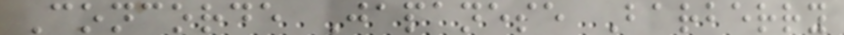Concorde Japanese Barberry
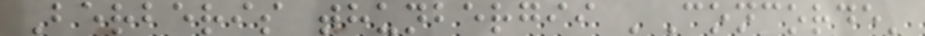Berberis thunbergii 'Concorde'
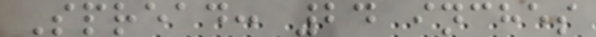Spread: 24 inches
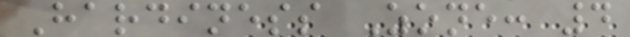Hardiness Zone: 4
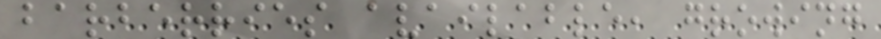barberries available, growing
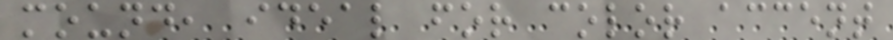mound, ideal for color accent
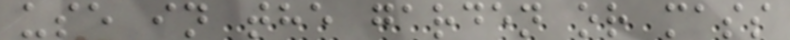use in the garden or mass
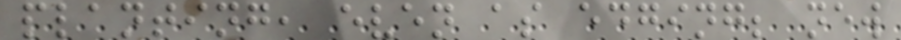planting, even as edging; new
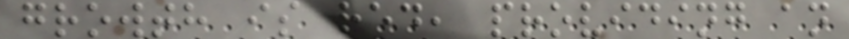growth is red, providing an
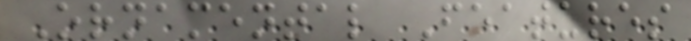Ornamental Features
